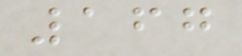167
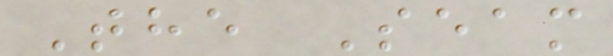The Seam
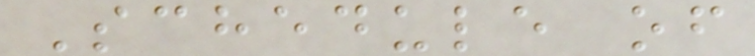Schedule of
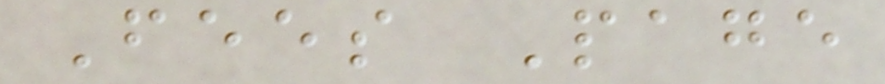Fees Page
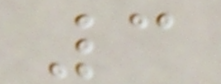3
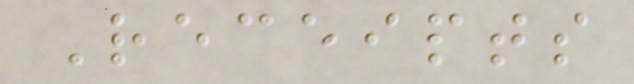Receipts
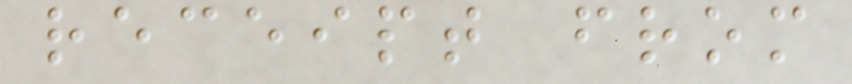receipt from
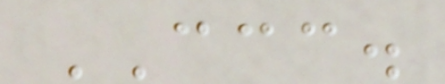CCC.
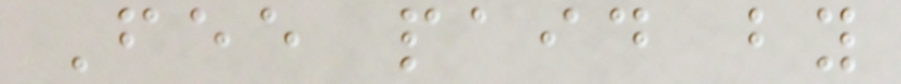Fee paid by
